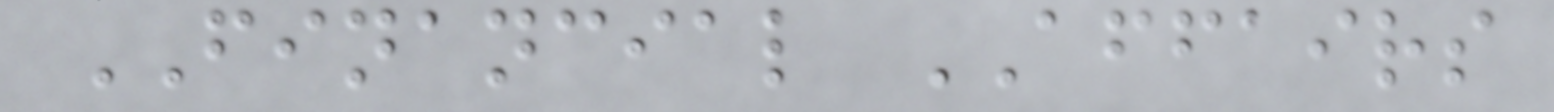FINANCIAL AFFAIRS
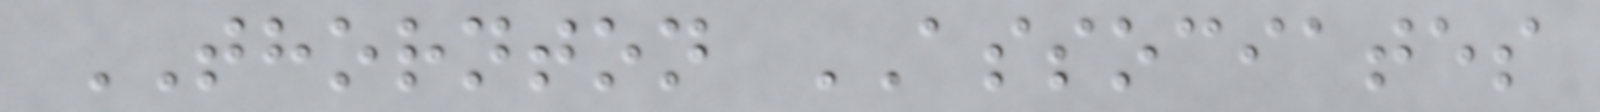THORNTON ASSOCIATES
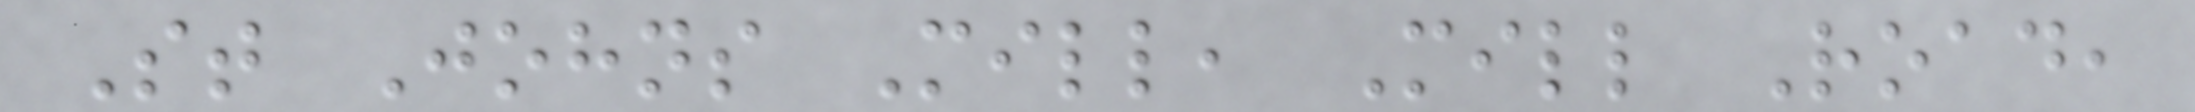St Johns Mill, Mill Road,
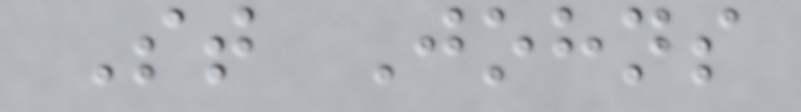St Johns
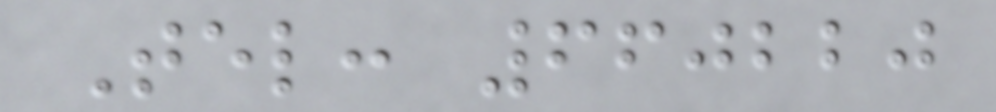Tel: 660220
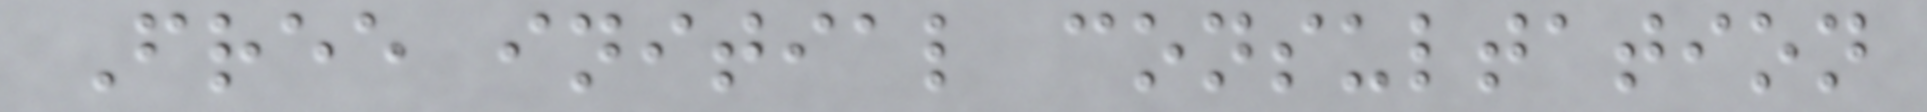Free initial consultation
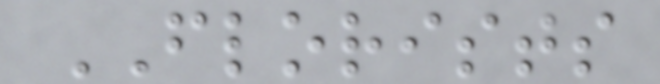FLORISTS
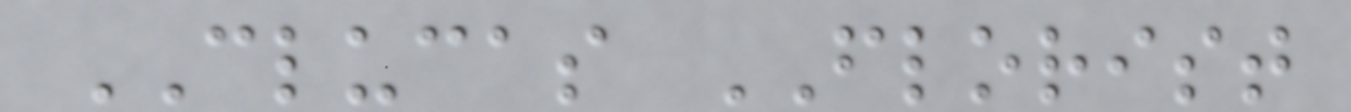CLUCAS FLORIST
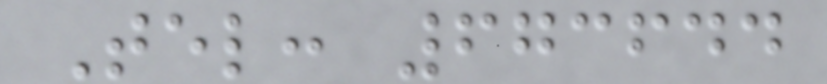Tel: 673644
